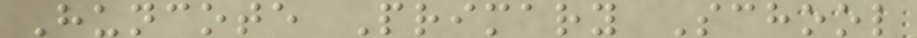Huncote Primary School
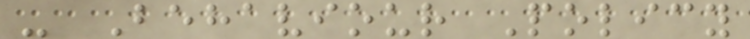- Behaviour Policy
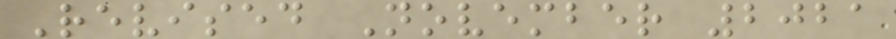Revised November 2021
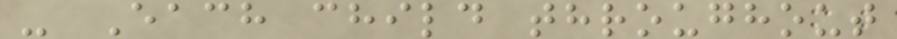- Each child throughout
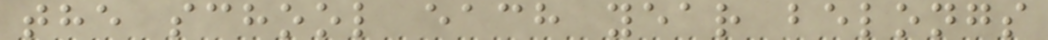the school each year belongs
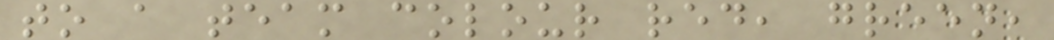to a team colour red, green,
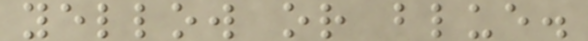yellow or blue.
